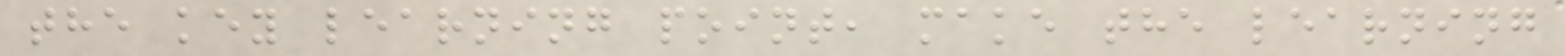the key learning point, make the learning
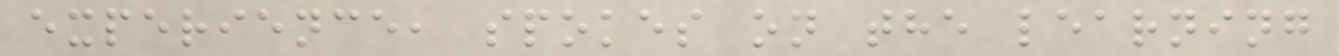experience, spokes on the learning
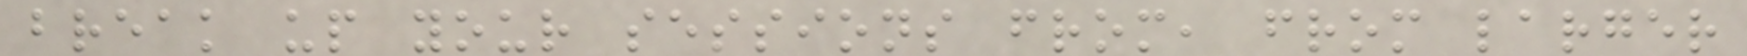break up your sessions from, from larger
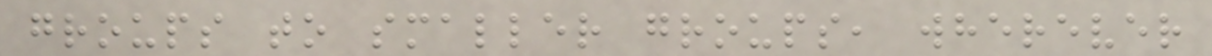groups to smaller groups, wherever
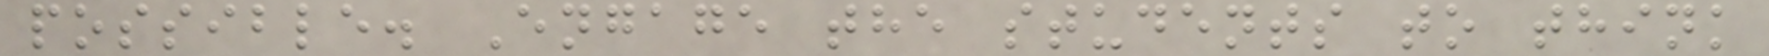possible. Engage the students to think
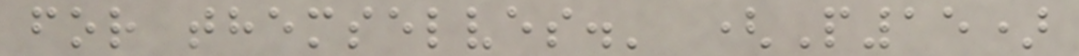for themselves.' (P15)
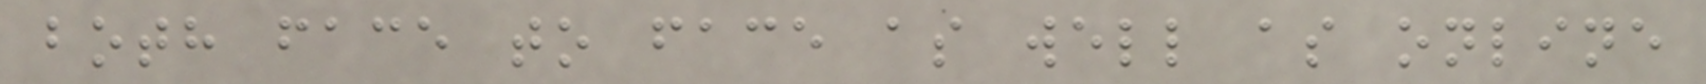both face to face as well as online
